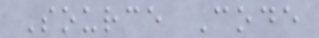Source Code
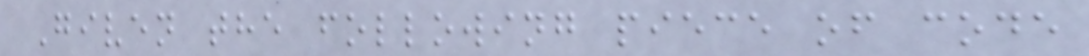Given the following piece of code
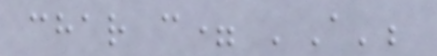char c= 'A';
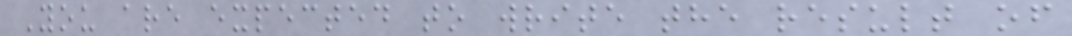You are expected to write the result of
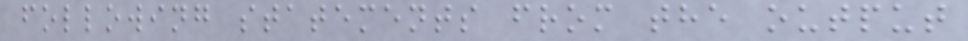following statements from the output
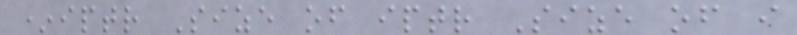*iptr Size of iptr Size of i
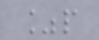%p
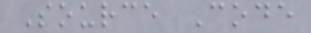Source Code
